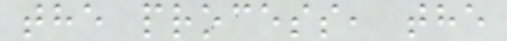the process, the
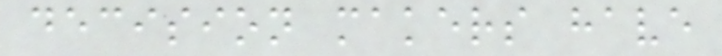decision makers have
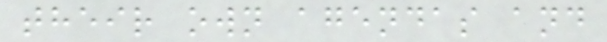their own agendas and
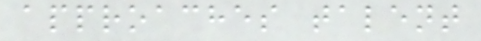approaches talent
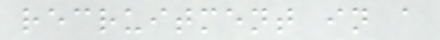recruitment in a
